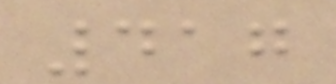417
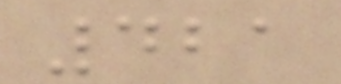421
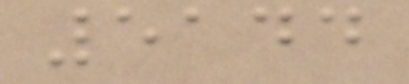5144
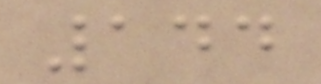144
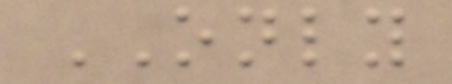ONLY
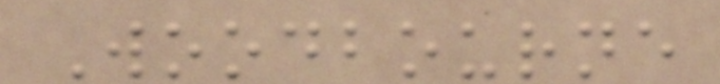Woodbourne
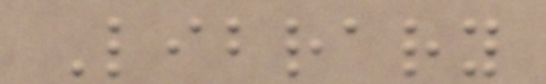Library
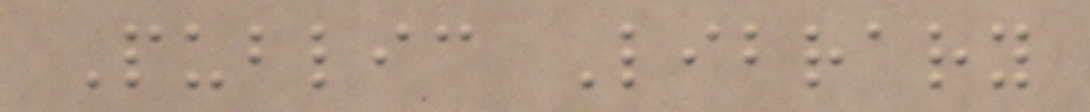Public Library
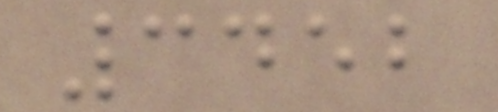3452
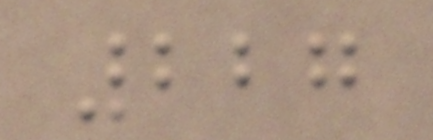227
